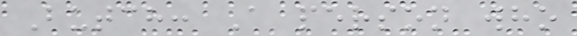Butch: A person who
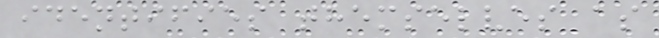identifies themselves as
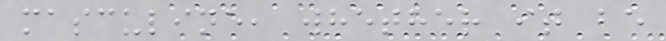masculine, whether it be
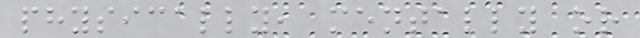physically, mentally or
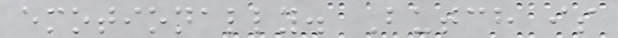emotionally. Butch is
